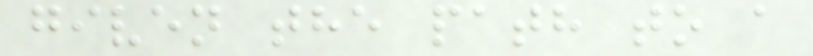given the path to a
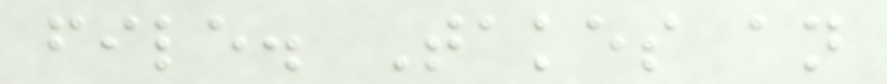file. Takes an
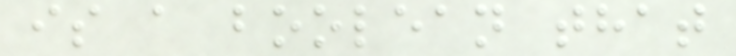is a boolean that
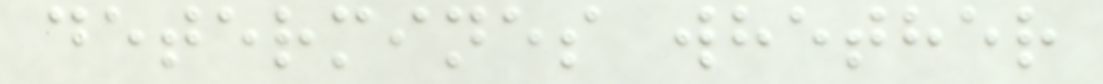determines whether
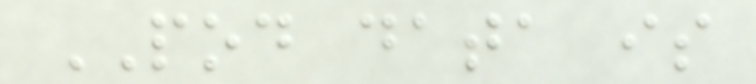POD data is
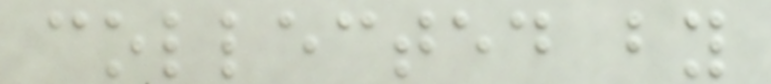collected by
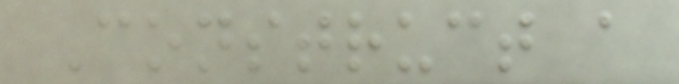Construct a
